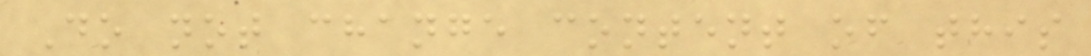Do not change content of this
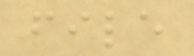file
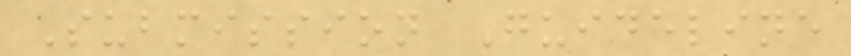Submission Guideline
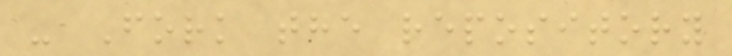- Fork the repository
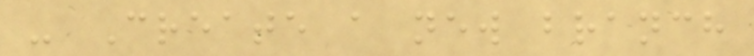- Create a new branch
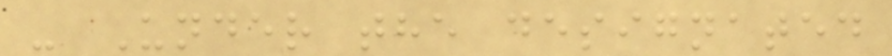- Under the designated
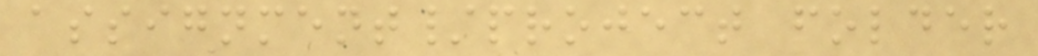assignment/project folder
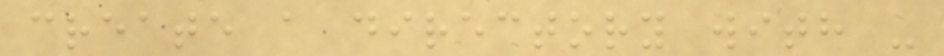create a directory with -
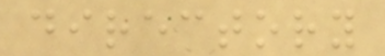directory
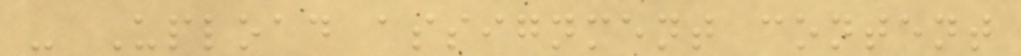- Upload assignment content
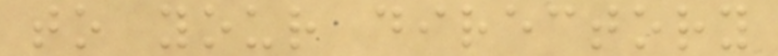to your directory
